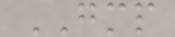GMP
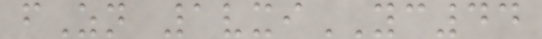fZn 1vxiYC44
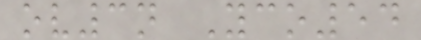ov3n Yco54
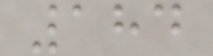184
